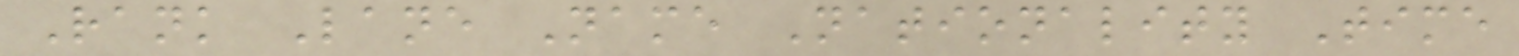Rank Lane Name Nationality Time
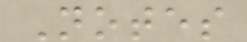Notes
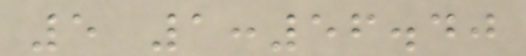5 1:56.40
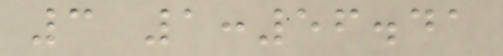3 1:56.41
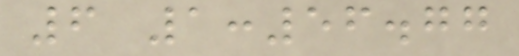6 1:56.77
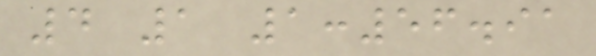4 1 1:56.91
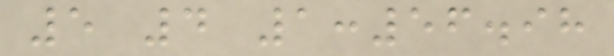5 4 1:56.98
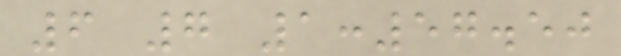6 7 1:57.50
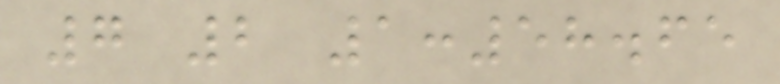7 2 1:58.65
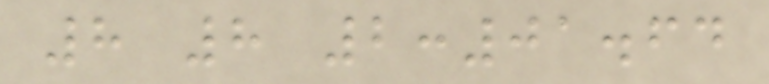8 8 2:01.64
